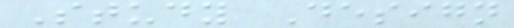Study Design
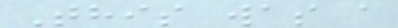This was a
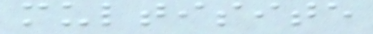multisite
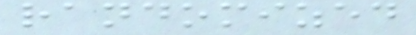randomized
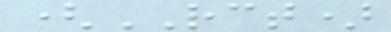(RCT)
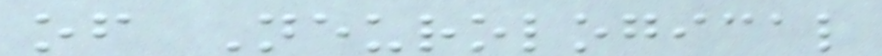of Neurological
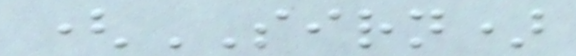(SIRN)
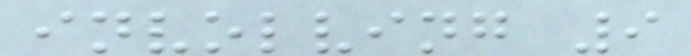involving 9
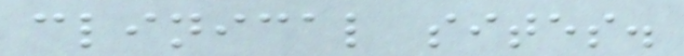clinical sites.
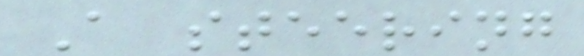A steering
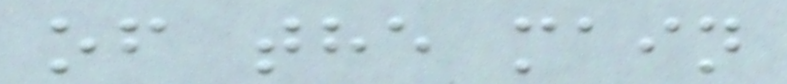of the main
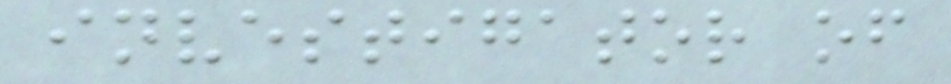investigator of
